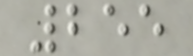255
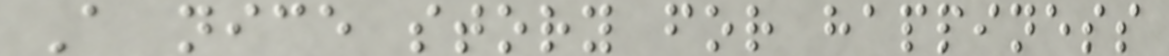A nice story for happiness
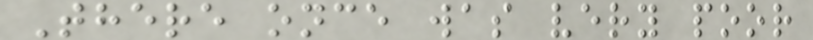There once was very poor
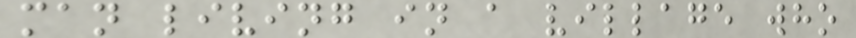man living in a village who
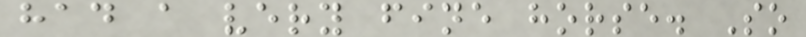had a very fine horse. So
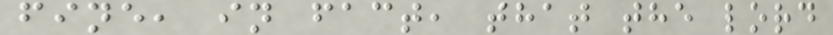fine, in fact, that the lord
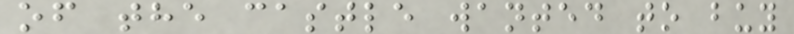of the castle wanted to buy
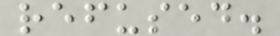refused.
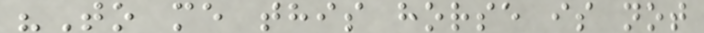"To me this horse is not
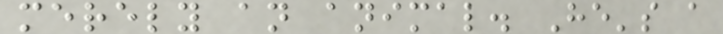merely an animal. He's a
